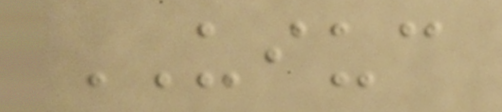UIUC
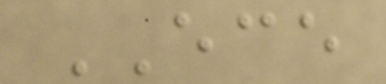ECE
